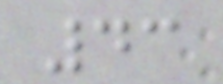43
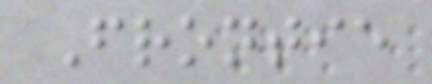Frontie
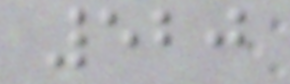520
